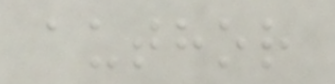author
